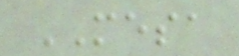MESA
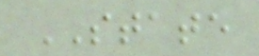STATE
